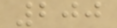200
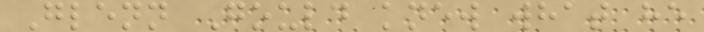Glenn Gould knew what he
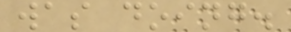was doing.
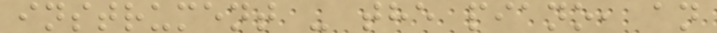instrument - the piano, an
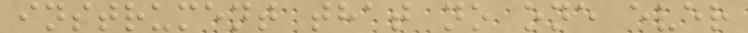instrument that no one ever
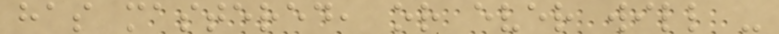has mastered, or ever will -
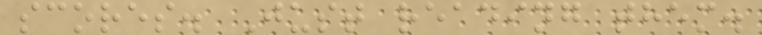scores. Just reading them.
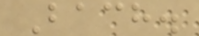Bach.
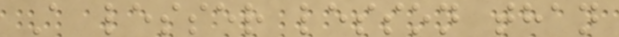A lesser lesson than
